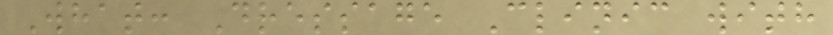What: Dressage Clinic with
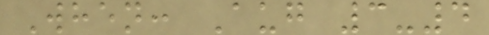When: Aug 3-4
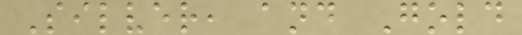Silver, and Gold
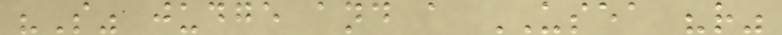"S" judge and a USEA "r"
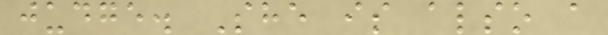judge. She is also a
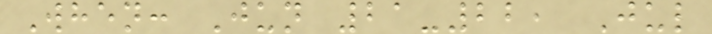When: Jun 21-22, Jul
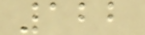122
